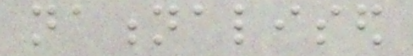nationalised
